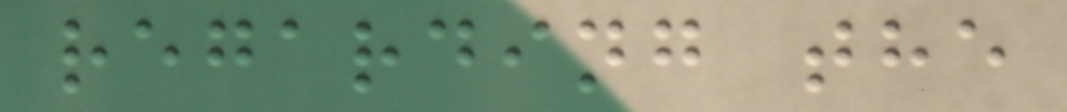regarding the
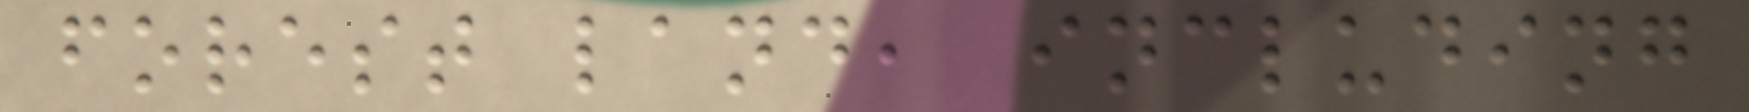forest land, including
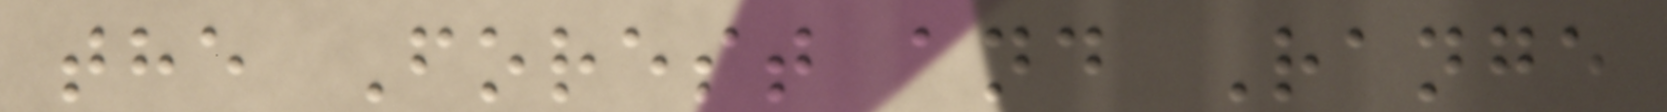the Forest and Range
